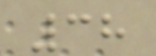38
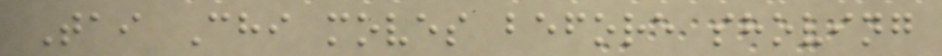Tai Chi moves before shoving
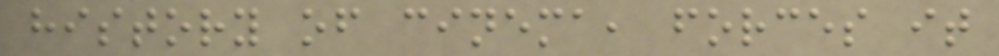history of cinema, forces it
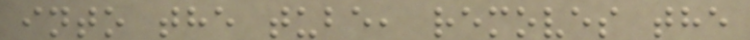into the tube, removes the
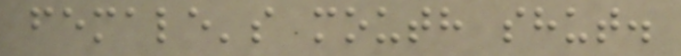female's mouth shut.
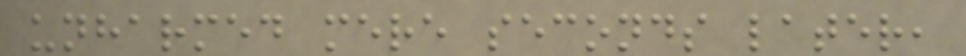unharmed mere seconds later,
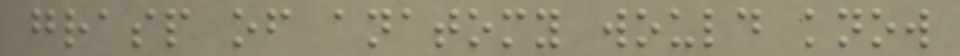grasp of anatomy would know
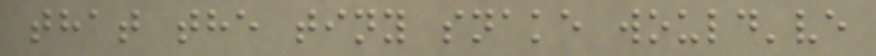that the tiny snake would've
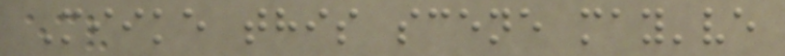Miike this scene may've
